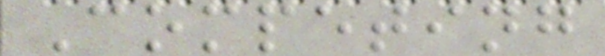Competing
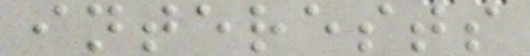interests
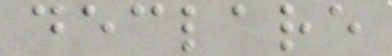declare
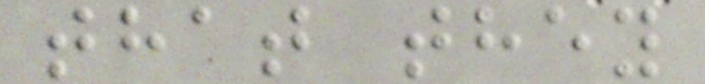that they
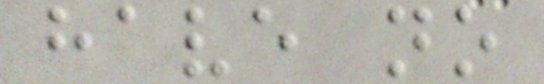have no
